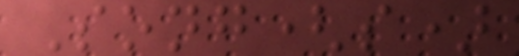Song(s)
